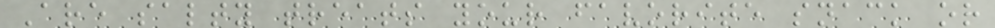Are salty treats your favorite snack or
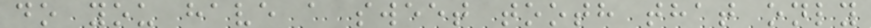do you have a sweet tooth that only
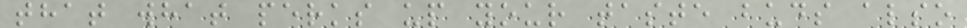that what perks up your taste buds also
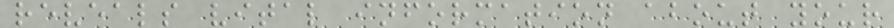reveals vital information about your
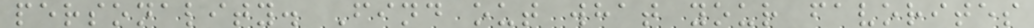personality. Find out what your favorites
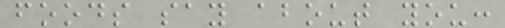foods say about you:
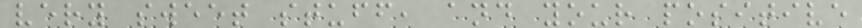very sweet stuff, and your positive
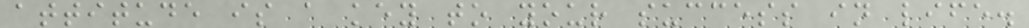attitude is a key to your success in life.
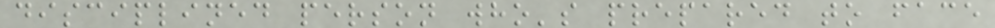disciplined person who's prepared to face
